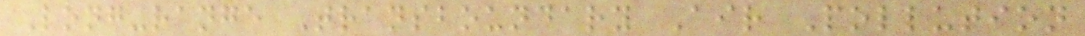Long-range Transboundary Air Pollution
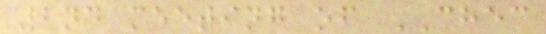2nd meeting of CHEC
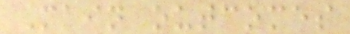Main outcomes
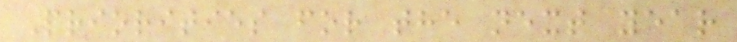Priorities for the next year
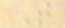T
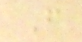F
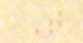T
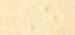E
